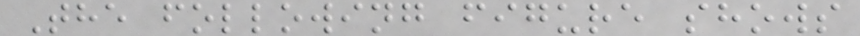The following figure shows
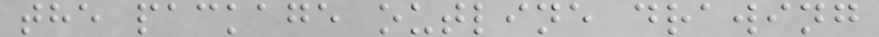the package outline drawing
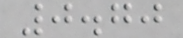0.70
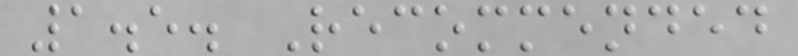1.5. Recommended
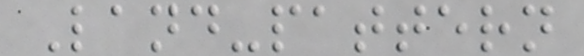Land-pattern
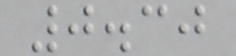0.30
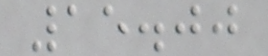15.00
